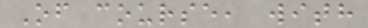Of course, with
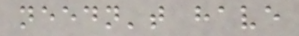needn't have
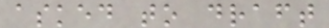asked to draft
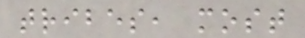tribes, most
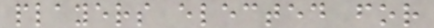players elected for
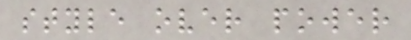style over power
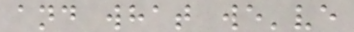and what we've
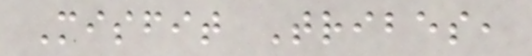Misfit Tribes,
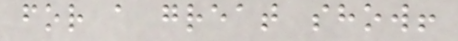for a great show!
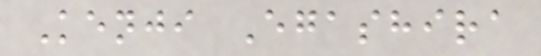Kenji Egashira
